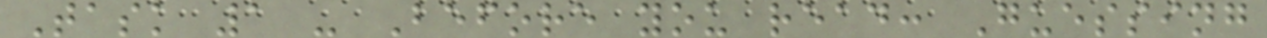Task 1 - Before you read: Guessing
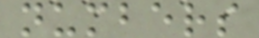numbers
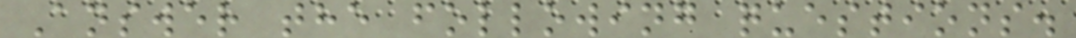Answer the following questions.
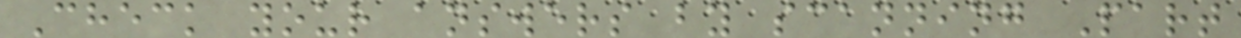Check your answers by scanning Part
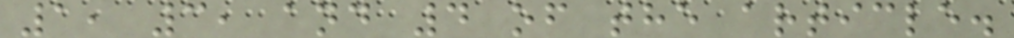1, 3, and 4 of the article.
